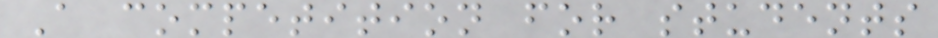A competition for students
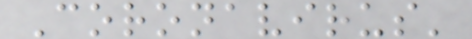Coronavirus'
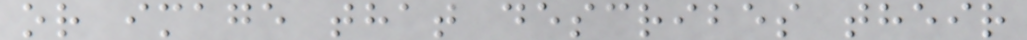or image that describes their
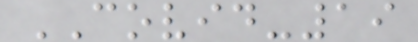COVID-19
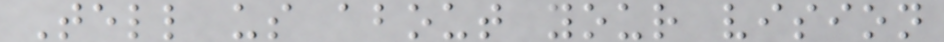Tell us about your vision
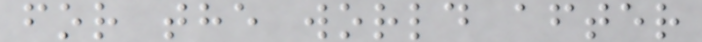for the world after
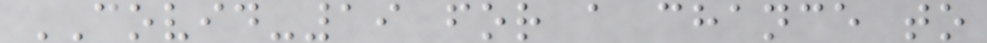COVID-19 for a chance to
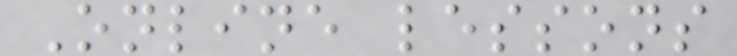Online lessons
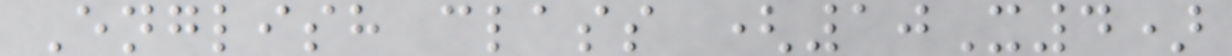English class (10X4)
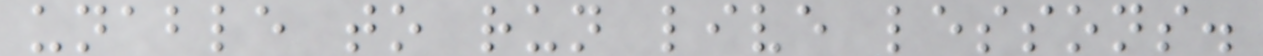unable to run live lessons.
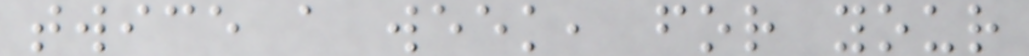twice a week, for your
